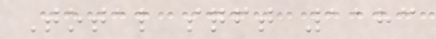Total sqft 1183
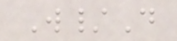W/D
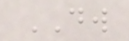DW
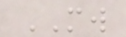MW
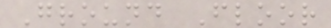Ground Floor
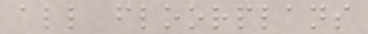all floorplans
